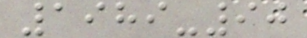1989-90
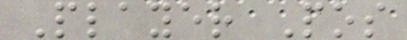Player Pos
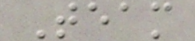Team
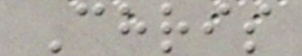Chris
